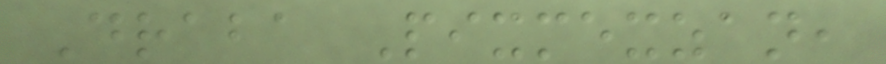Draba Pixmexzan,
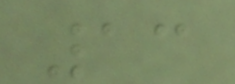13
